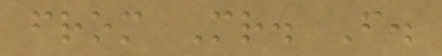from Mr. F.
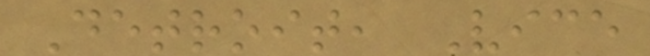Detroit, Vice
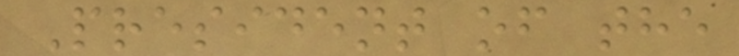President of the
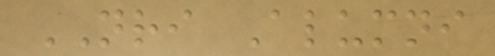NRI Alumni
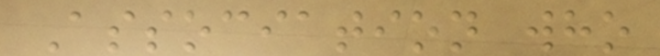Association who
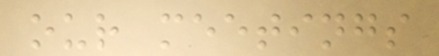our meetings
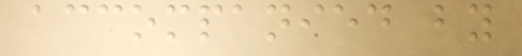accompanied by
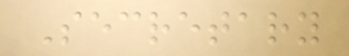Secretary
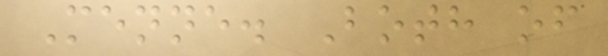Menne. Both of
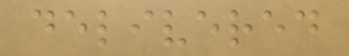delivered
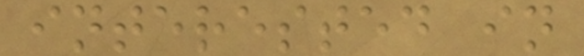interested in
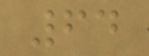64
